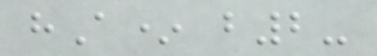hA* b2-
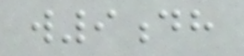w9dh
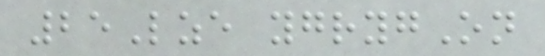25Lze ygrygOn
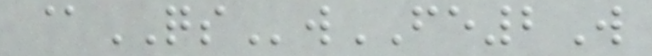@QSwFE2W
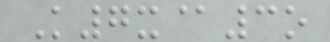K7x@3o
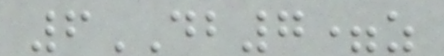6DB7=z
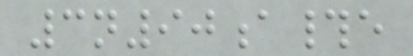3n90a#e
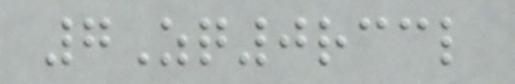7Zq0rccl
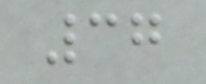37
